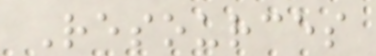Resources
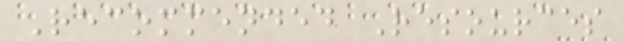Recommended Resources
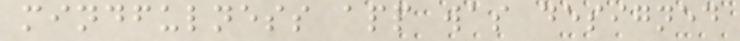mindfulness app was designed
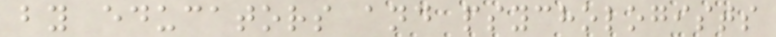by educators and psychologists
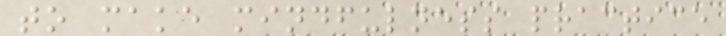to make mindfulness practice
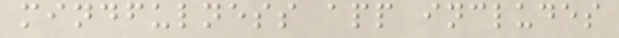mindfulness app includes
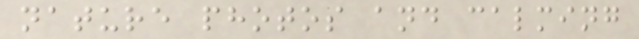nature photos and calming
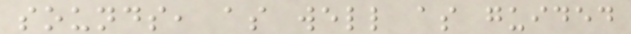sounds, as well as guided
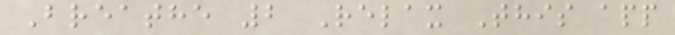Breathe 2 Relax This app
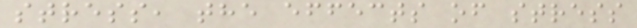stress, the effects of stress
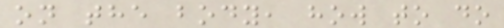on the body, how to do
